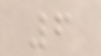6
